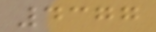4377
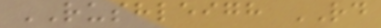RUSHLEIGH RD
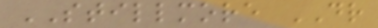STILLMORE DR
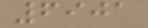6901
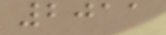2011
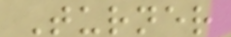Turner
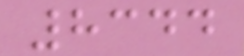8344
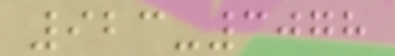923-3078
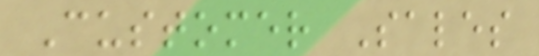Customer Sales
